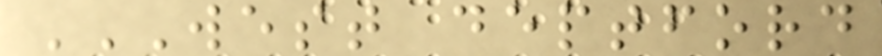WEST DEPTFORD
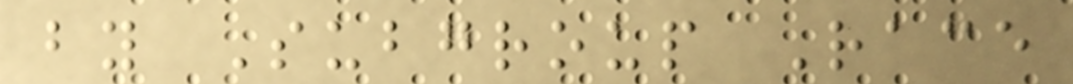by Subgroup Race
